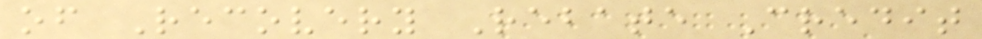of Recovery Rebate Credit
